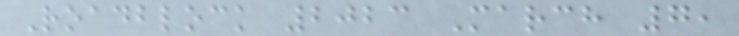Roadblock 2023 March 7,
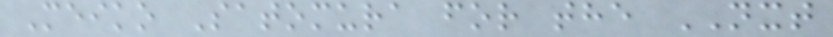Meiko Satomura for the NXT
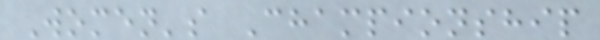Women's Championship
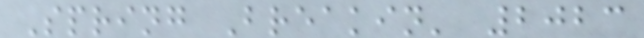Spring Breakin' 2023
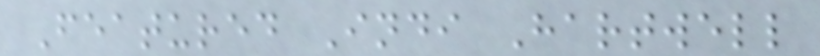Featured Indi Hartwell
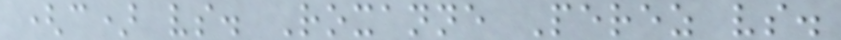(c) vs. Roxanne Perez vs.
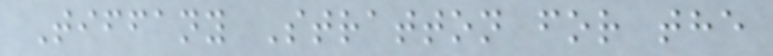Tiffany Stratton for the
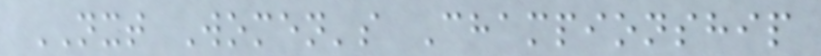NXT Women's Championship
